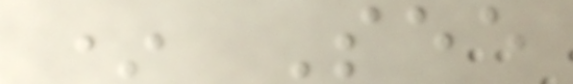* See
